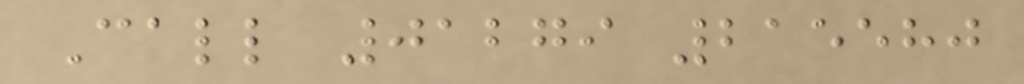Call 01279 215580
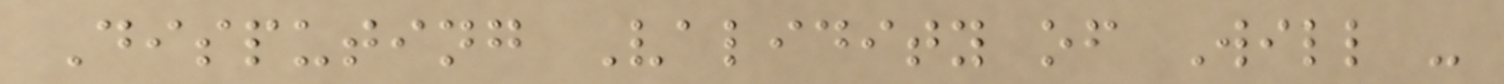Disputing Validity of Will -
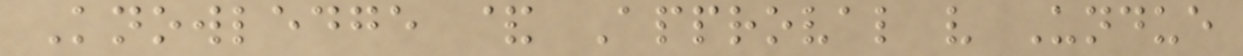Knowledge & Approval v Undue
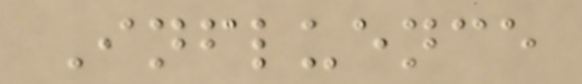Influence
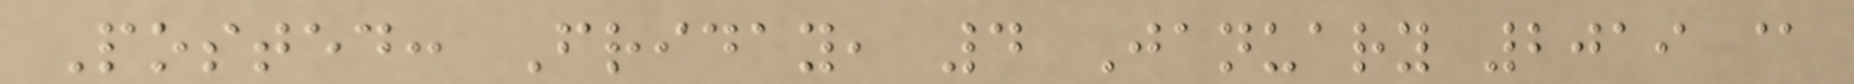Posted: Friday, 4 January 2019 @
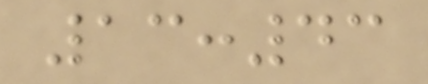13:43
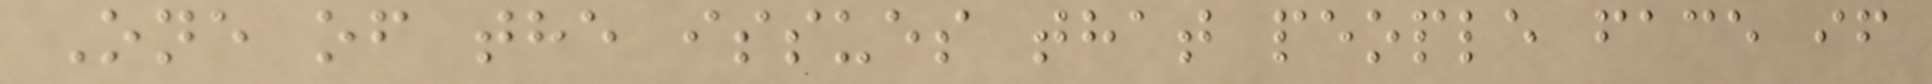One of the issues that people face if
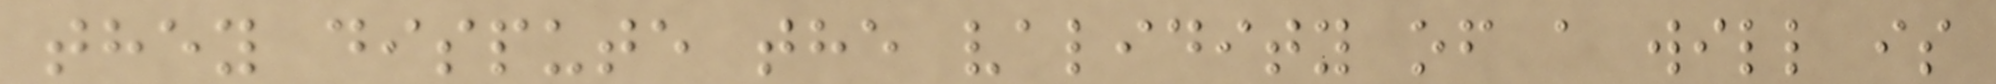they dispute the validity of a will is
